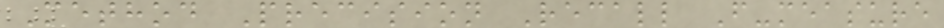Method Precision Recall F-measure
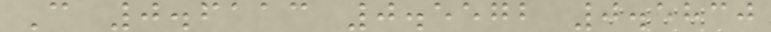C 0.6113 0.5572 0.5830
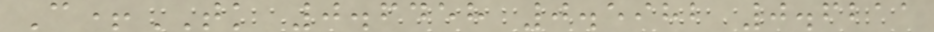C+TK 0.6458 0.5982 0.6211
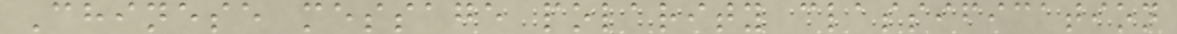Chinese message polarity classification
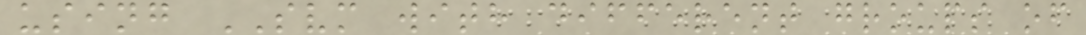using SVM with different groups of
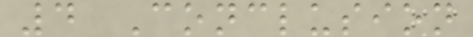4 Conclusion
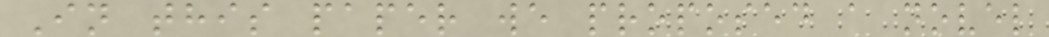In this paper we proposed a novel
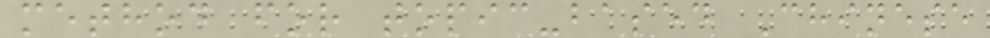method for topic-based Chinese
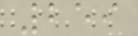259
